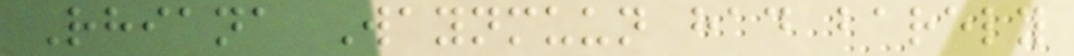Rhiana Waynmuun had barely
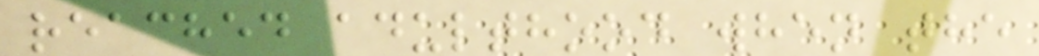reached adulthood when the
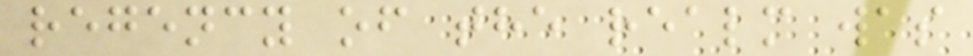regency of the realm was
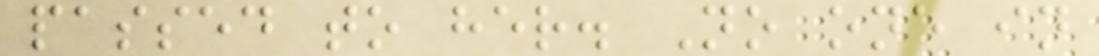passed to her. No one in
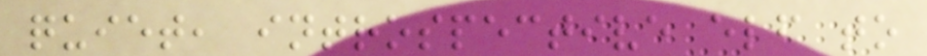quiet, introspective elf to
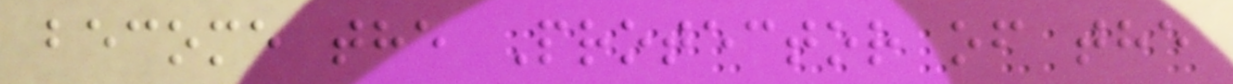become the Protector of the
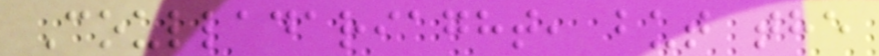Coulladariaght, but the
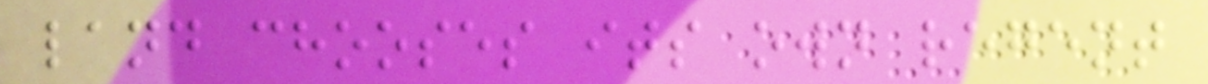land chooses its own regent
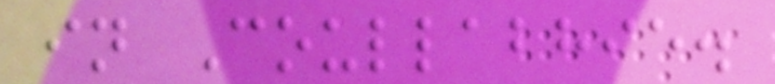in Coullabhie.
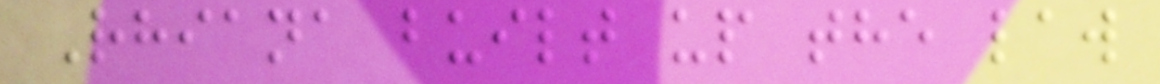Rhiana built up the law
